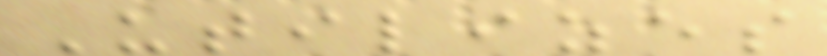Utilizes
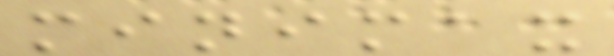minimax
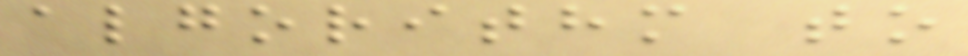algorithm to
